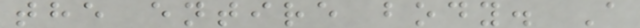the entire body. A
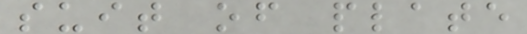suit of plate
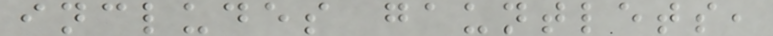includes gauntlets,
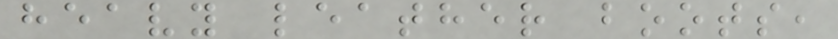heavy leather boots,
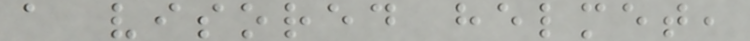a visored helmet,
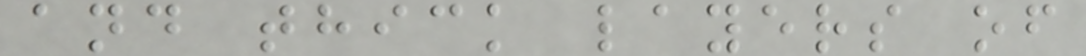and thick layers of
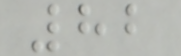82
